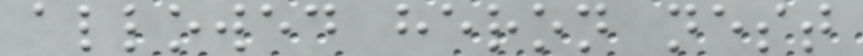allowed heron nest
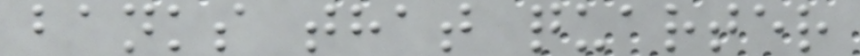banks that quarter
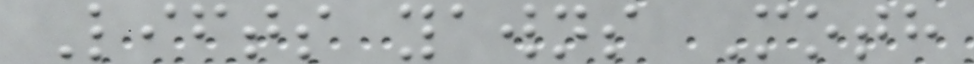Lifts yawns Moth
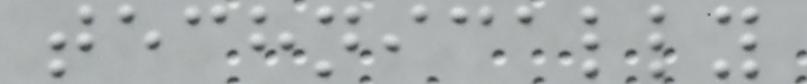technically
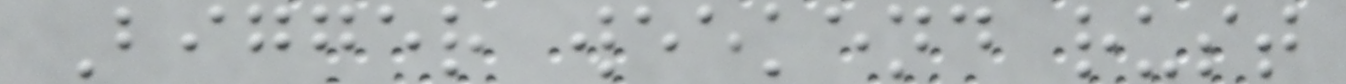Bigger weekend rust
